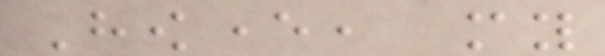However, my
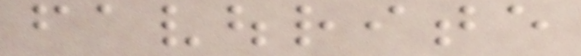favourite
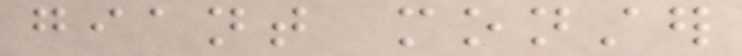giant monster
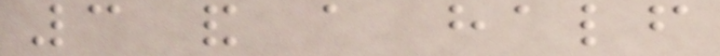3 and a half
